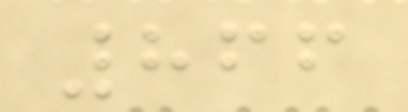866
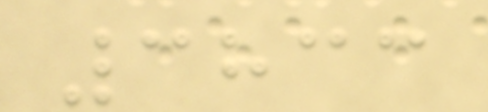3833
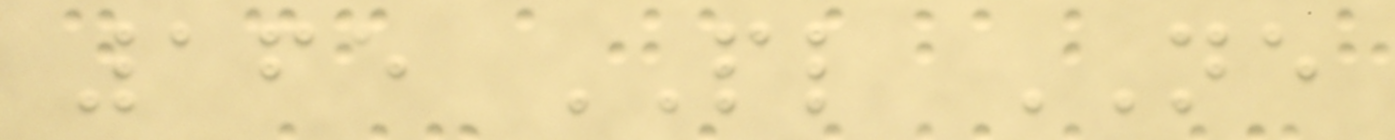165 PL NE
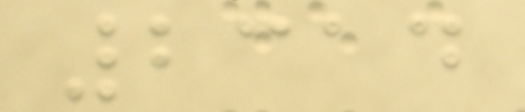2314
